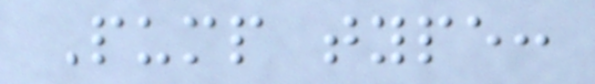Pump type:
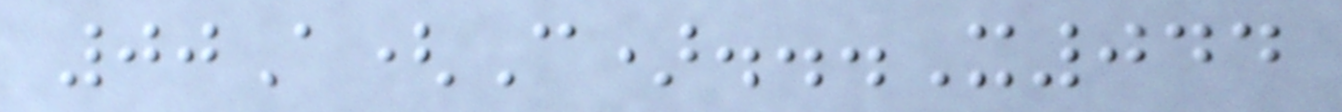00A(C)...X044
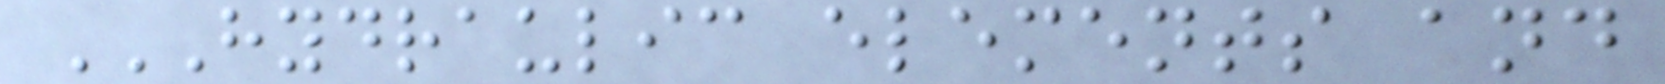HYDRAULIC ELEMENTS AND
